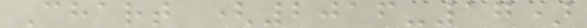Chart (2016-17)
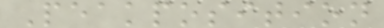Peakposition
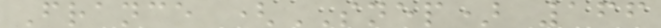France (SNEP) 166
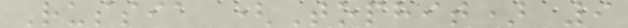Russia (Tophit) 9
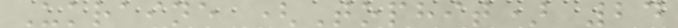Ukraine (Tophit) 24
